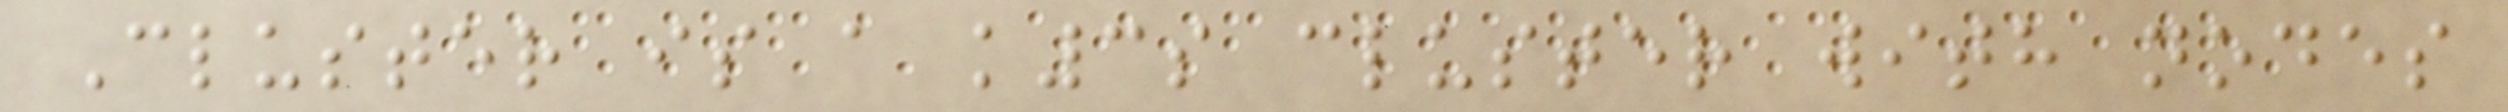Cluster is a k3s cluster with nodes
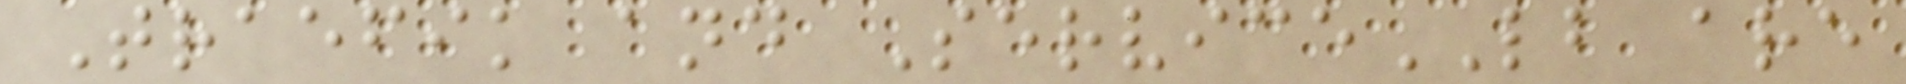Traefik and ServiceLB are
